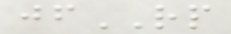jfRP
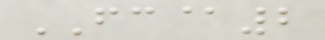FC@2
